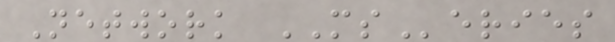Network MSeries
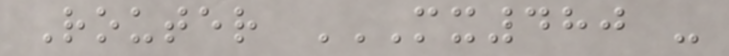Router MX480 -
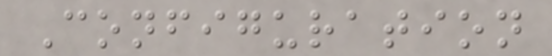Configuration
